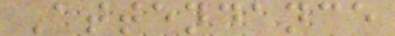Attendance
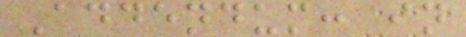Addendum: in
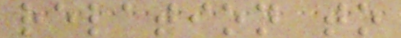relation to
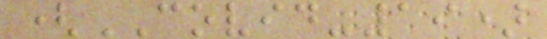(COVID-19)
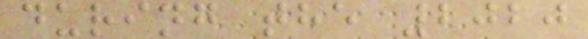during the 2020
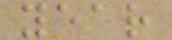year
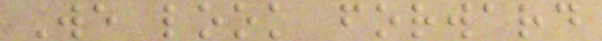We look forward
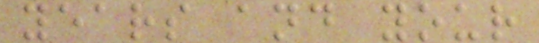years and your
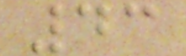43
